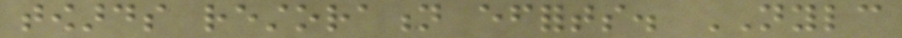towards restoration efforts. NYLC
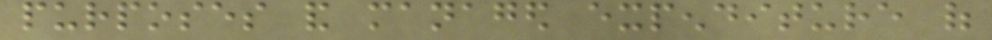purposes and managed expenditure of
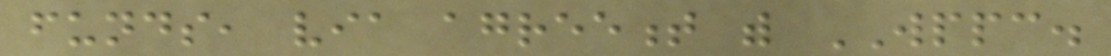funds, via agreement with WPPC.
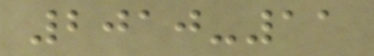2010-11
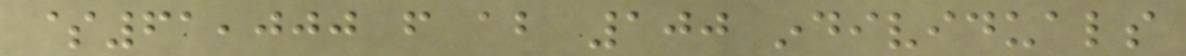$61,000 from about 100 individuals
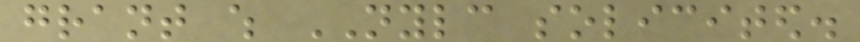grant which NYLC solicited.
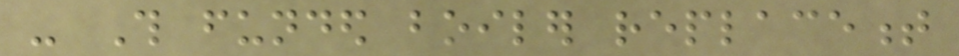- This funded boiler replacement
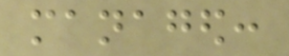managed:
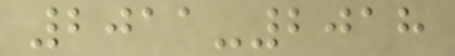2011-2018
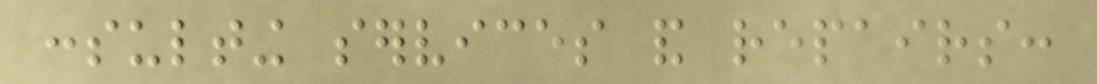consulting services and repairs:
